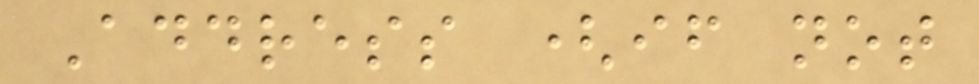Address (if not
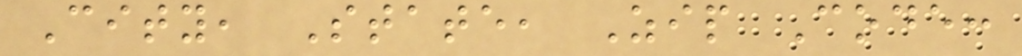City, State, Zip Code:
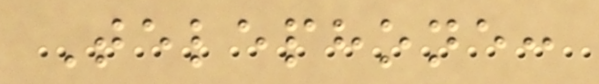Telephone:
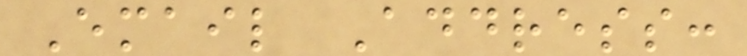Email Address:
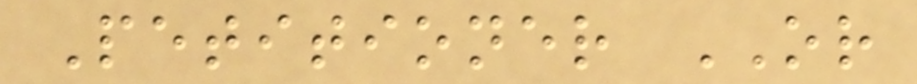Petitioner OR
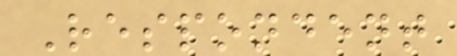Respondent
